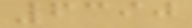6390
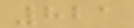821
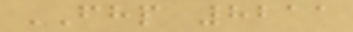FHP 8211
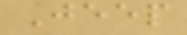Jeep
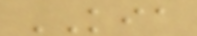KIA
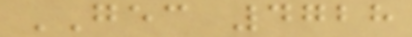GEC 4728
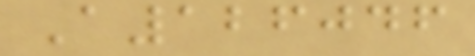A126046
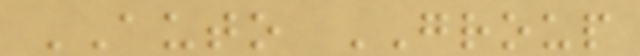AUTO GROUP
